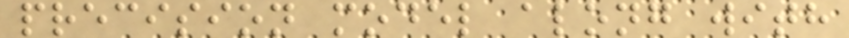precision model along with
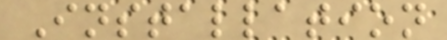Installation
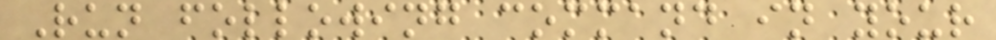Run following command in your
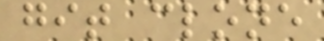git clone
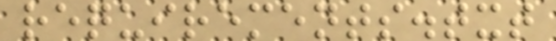requirements.txt
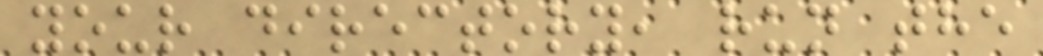your directory, run the
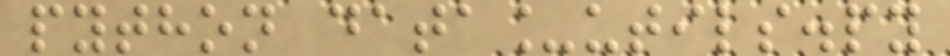python data_utils.py
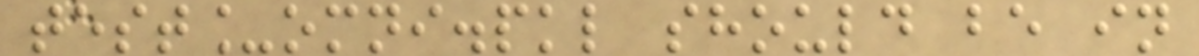test_omni.pkl should be in
